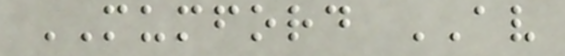MUMFORD AV
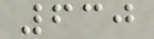630
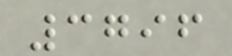3796
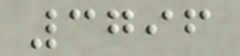3796
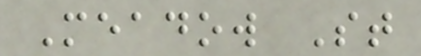Meadow St
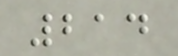214
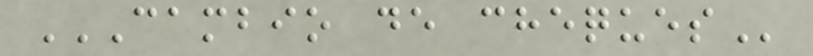CAMBIO DE CHEQUES
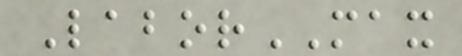LaborMAX
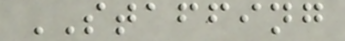STAFFING
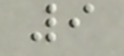9
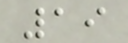19
